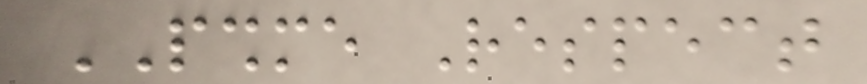PSHME Respect
